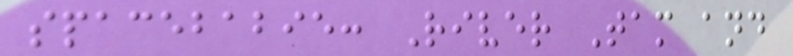spacebabie: River Tam and
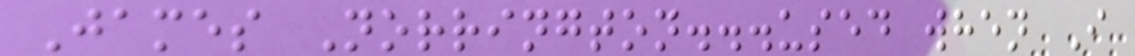James Norrington...used when I
